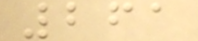261
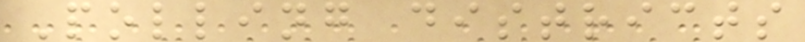Polling districts
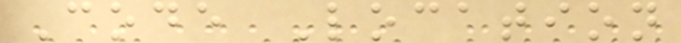Code Location
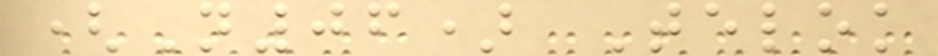(N06) Telok
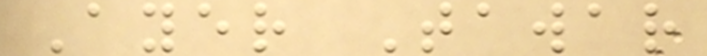Ayer Tawar
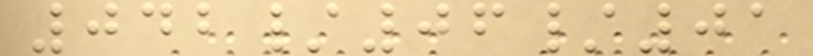042/06/01
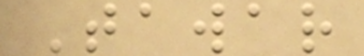Tawar
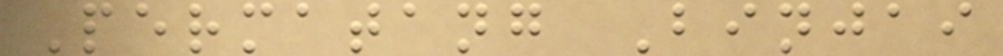Permatang Binjai
